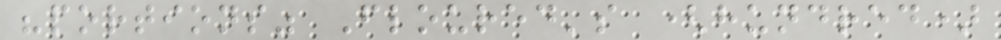"portions" Floured's (hundred)
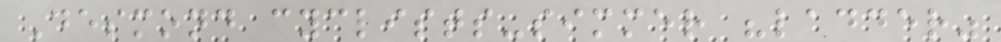Desmond cyclists-simmer "ladder"
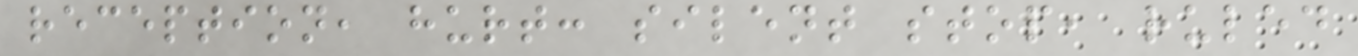reception, hurt: silent stop, ruled
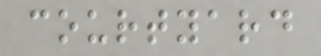courtyard
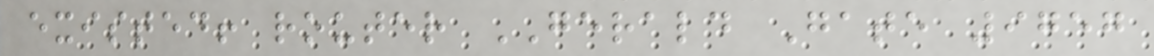existed! router GERALD Gate 9757
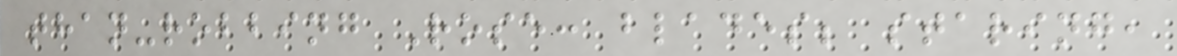than-robbing Rose: blades; staring,
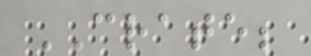CRATE;
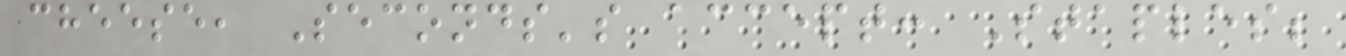cheese, Seconds's accept: Staples;
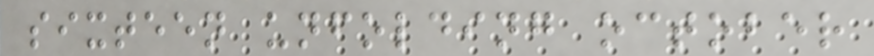sixteen unfolding october
